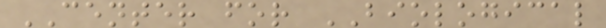CENTER for BIOLOGICAL
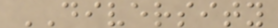DIVERSITY
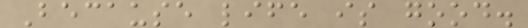Because life is good.
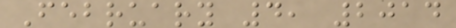February 4, 2014
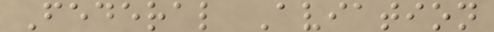Federal Aviation
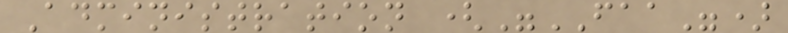Administration ("FAA")
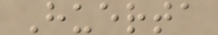Huerta
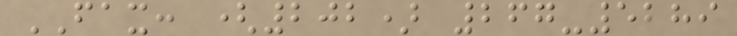FAX: (202) 267-5289
